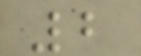2
